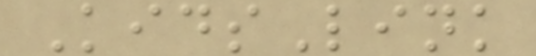KidsLink
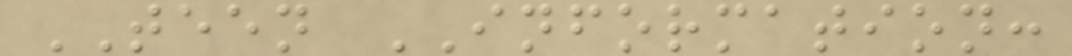TEEN INFORMATION:
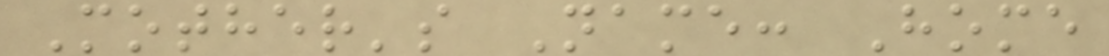Mother's Name: Home
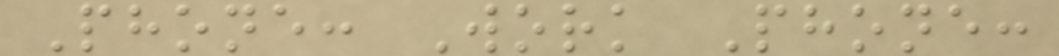Phone: Work Phone:
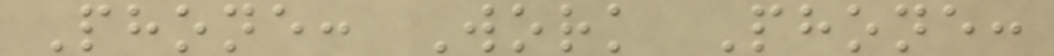Phone: Work Phone:
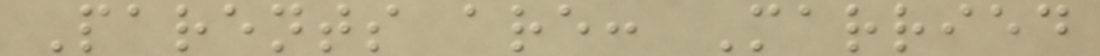Parents are: Married
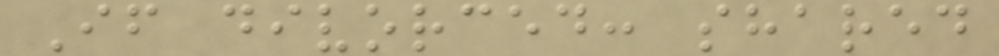If divorced: shared
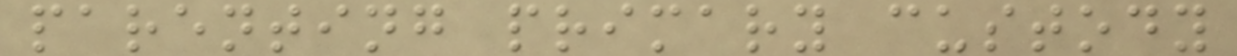parenting primary custody
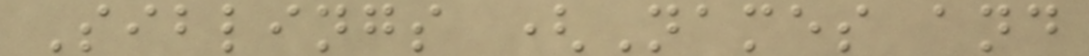Siblings (Names and
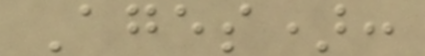Ages):
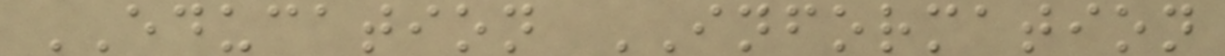EDUCATION INFORMATION
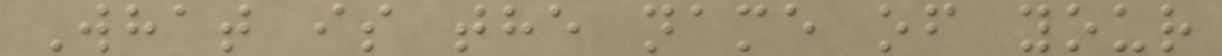What is the name of your
